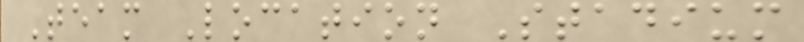Team Location Stadium
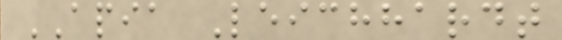APIA Leichhardt
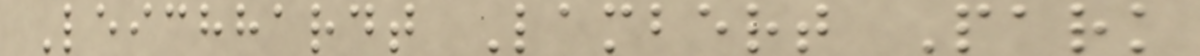Leichhardt Lambert Park
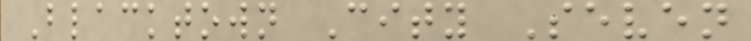Blacktown City Seven
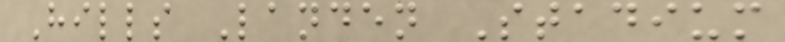Hills Landen Stadium
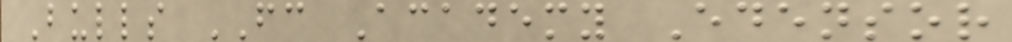Bulls FC Academy Edensor
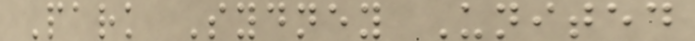Park Sydney United
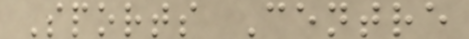Sports Centre
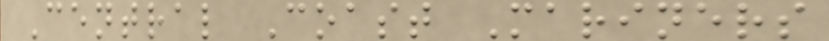Central Coast Mariners
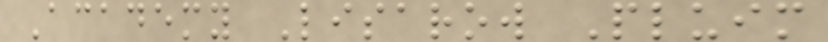Academy Lisarow Pluim
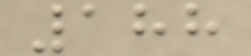188
